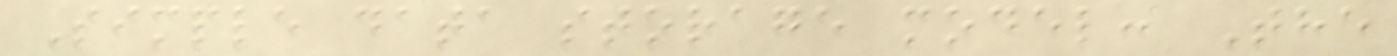Simple data storage model: The
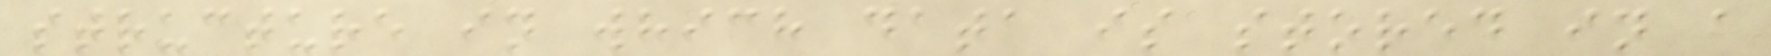structure in which data is stored in a
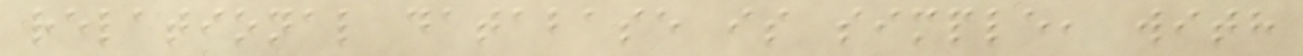relational database is simple, with
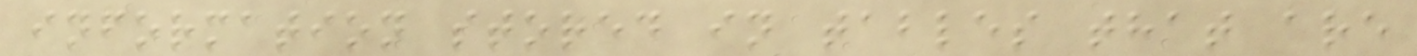information stored in tables that are
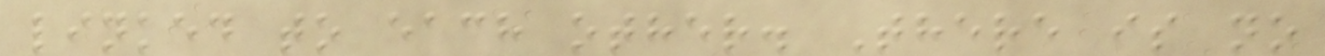linked to each other. There is no
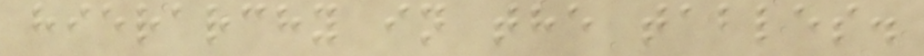hierarchy in the tables.
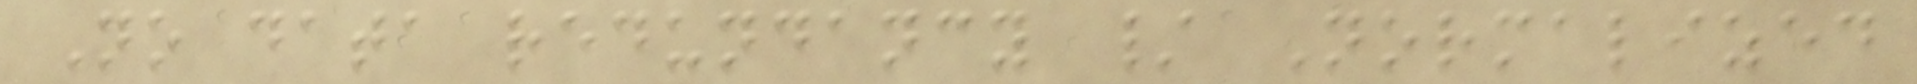No data redundancy / Normalized
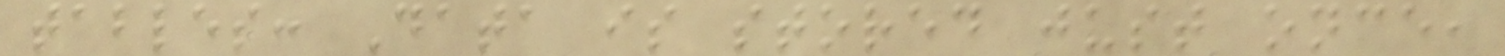tables: Data is stored just once,
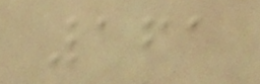161
